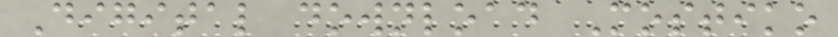Digital download Mostiko
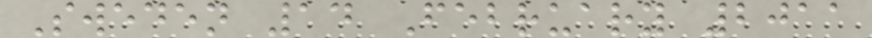Sweden 14 February 2011
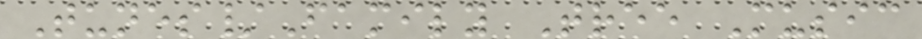Tunes/Family Tree Music
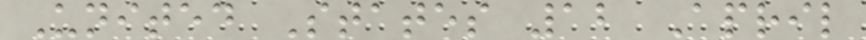United States 12 April
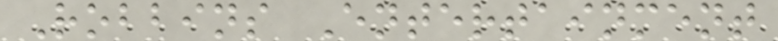Robbins Entertainment
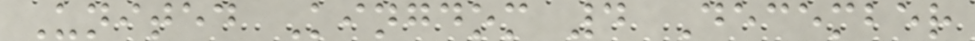United Kingdom 4 December
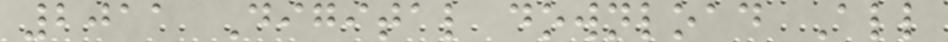2011 Digital download All
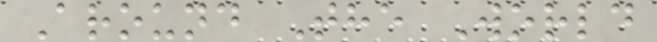Around The World
